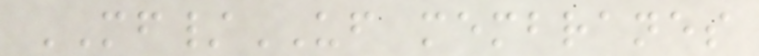MF/UF membranes
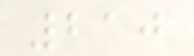210
